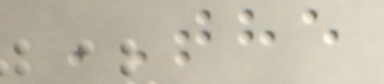THE
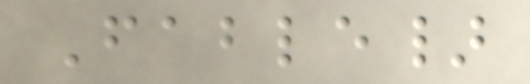Fable}
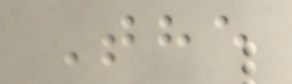The
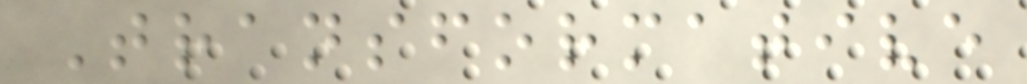Transformative
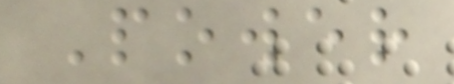Power
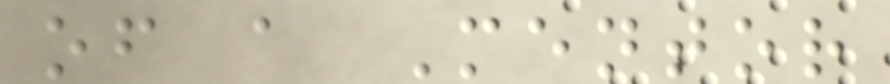of a Mentor
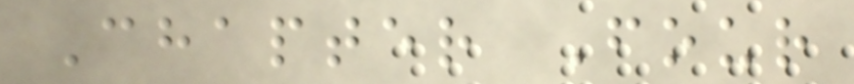Chapter Four
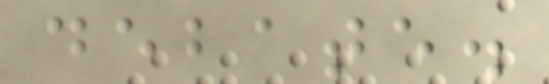debate.
